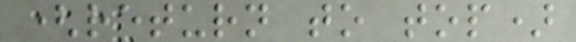(return to top)
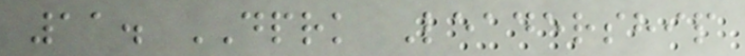11. DPRK Leadership
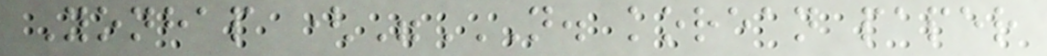Yonhap ("N. KOREAN PAPER
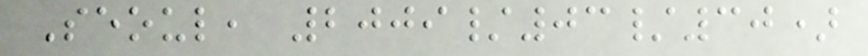Seoul, 2009/03/30)
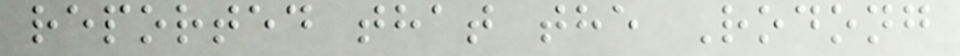reported that the Rodong
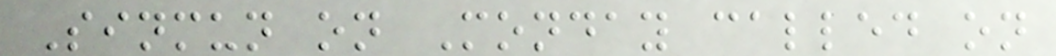Sinmun on Monday called on
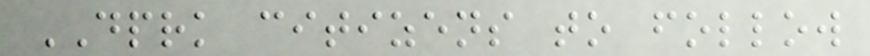DPRK citizens to follow
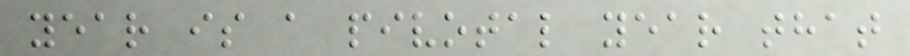year is a pivotal year that
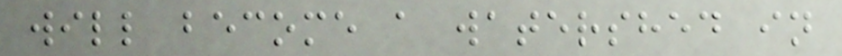will become a watershed in
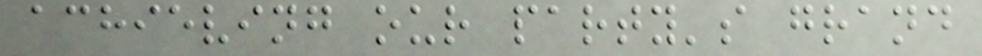achieving our party's grand
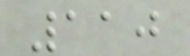110
